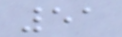51
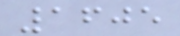1605
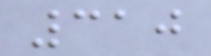310
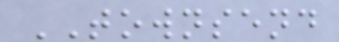TOWNSEND
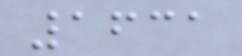1631
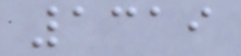1319
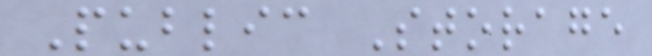Public Storage
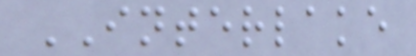INTERLAKE
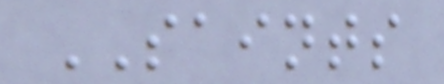SAINTS
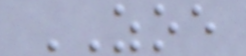ZOE
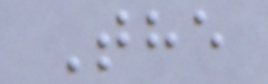The
